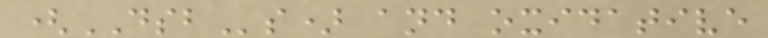(DSBs) and oxidative
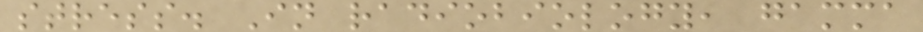stress. In radiobiology, gamma
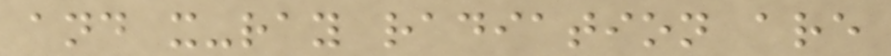and x-ray radiation are
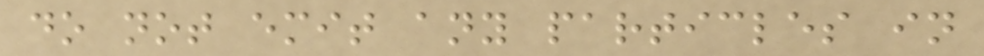do not emit any particles in
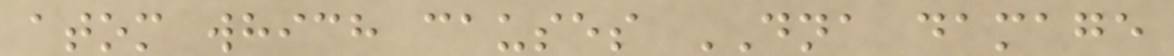atom which causes DNA damage
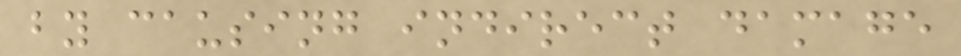by causing indirect damage
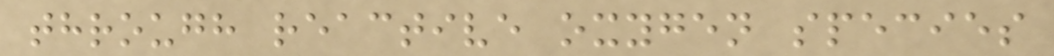through reactive oxygen species
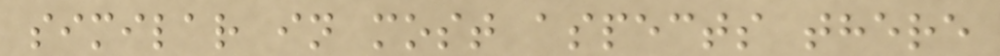similar in most aspects there
